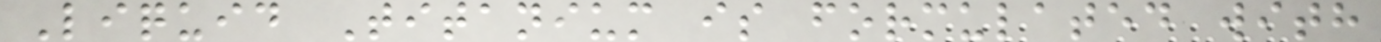Liquid Titanium is formulated with
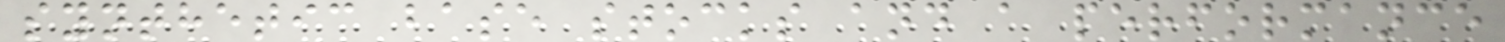synthetic base stocks and a performance
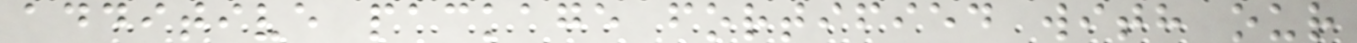additive package fortified with our
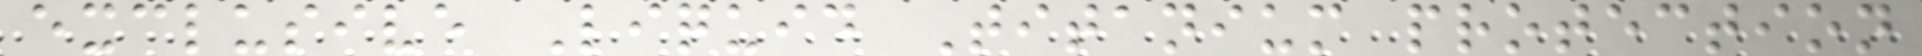exclusive Liquid Titanium protection
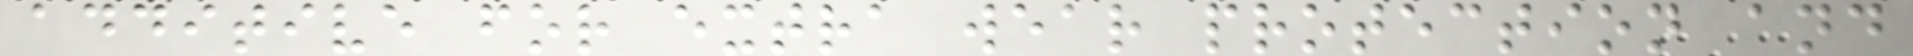additive for extra wear protection and
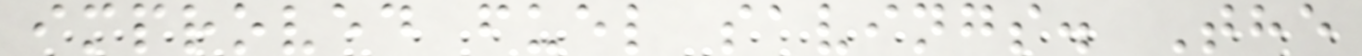improved fuel savings. The
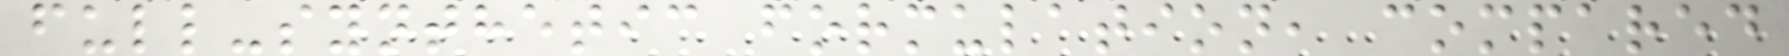full-synthetic formulation, compared
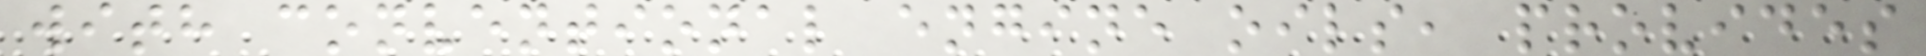with conventional engine oils, provides
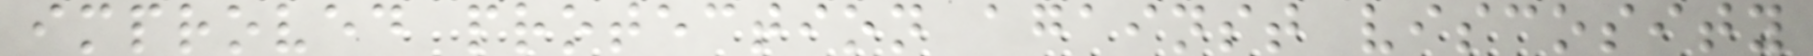improved protection against viscosity
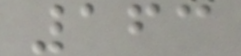163
